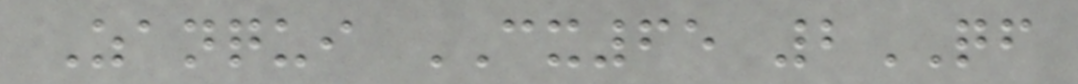Zanqui CX65 2QF
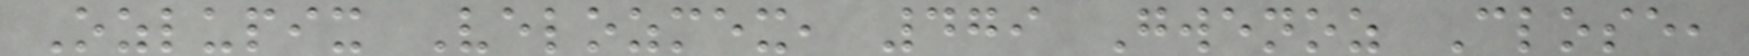Ozlupix Velozmex, 479 Gwenoz Close,
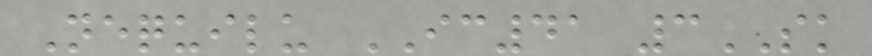Nequilu IC41 3SK
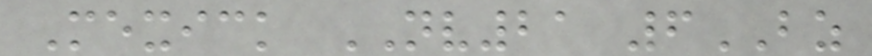Mexick NV21 6BZ
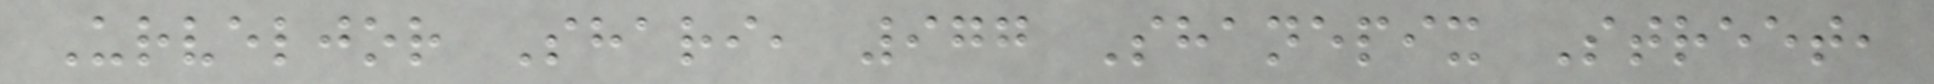Urveljor Shari, 977 Shanepix Street,
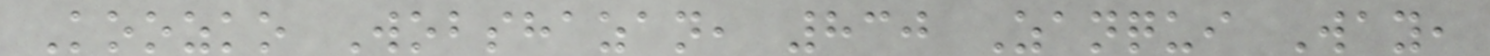Koozko Wobshazan, 830 Zanqui Way,
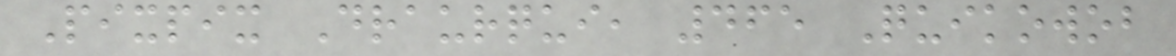Pixpix Draurqui, 465 Quikowob
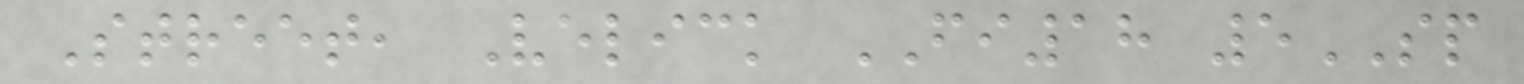Street, Velick FI18 5SP
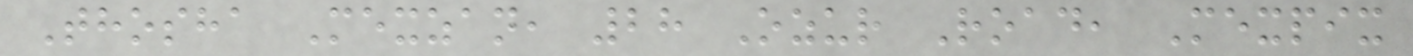Thosha Mexzan, 28 Ozur Road, Mexpix
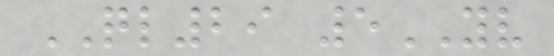QL29 5YV
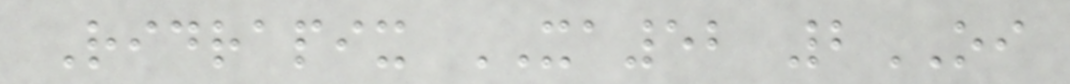Ridrapix XA52 2OI
